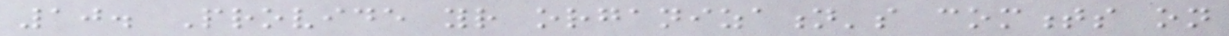10. Provide your organization's comments on
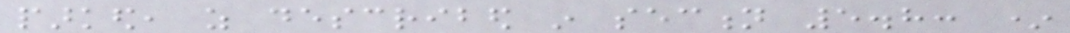parked, as described in section 5.8: *
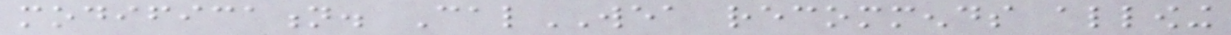modification. CalWEA recommends allowing
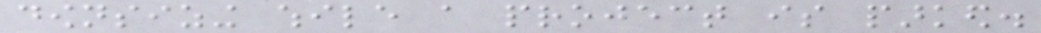downsizing while a project is parked.
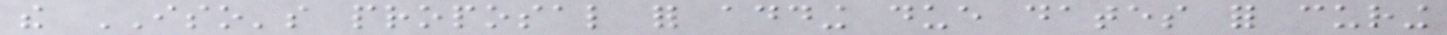the ISO's proposal for adding due dates for curing
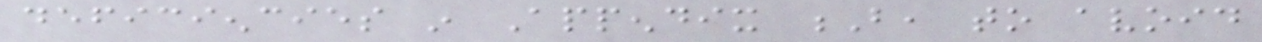deficiencies in Appendix B, to avoid
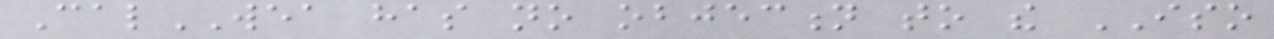CalWEA has no objection to the ISO
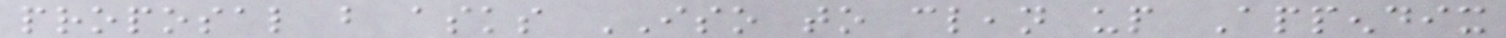proposal but asks ISO to clean up Appendix
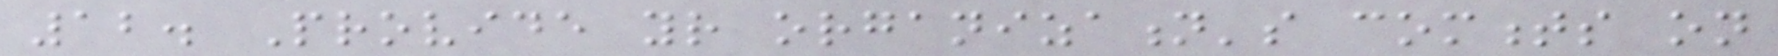12. Provide your organization's comments on
